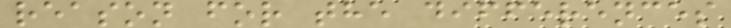reason for the differences
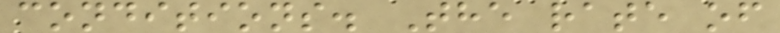conditions. The rate of
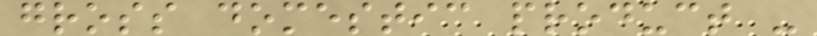gross domestic product -
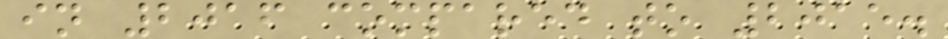in 2016 compared to 2015.
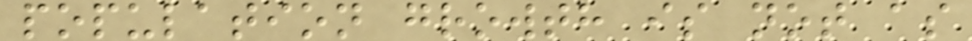population growth is not as
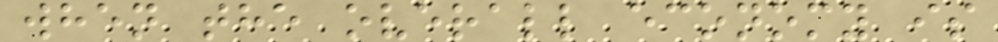when the overall economy is
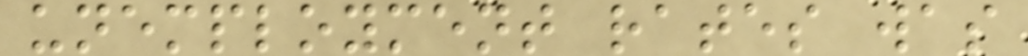unemployment rates was
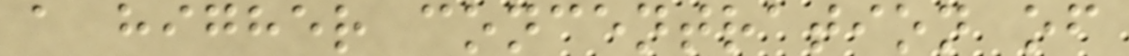a higher concentration of
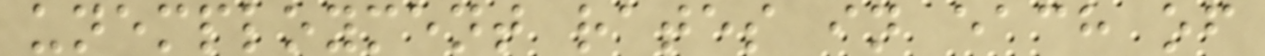unemployment rates in each of
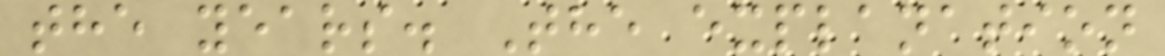the years. The explanation
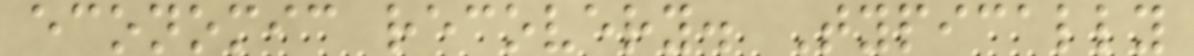economic recovery. Typically
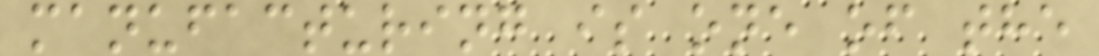manufacturing is one of the
